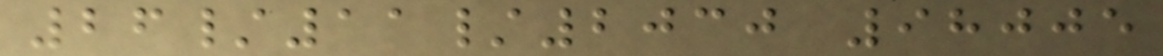26/11/2030 98005
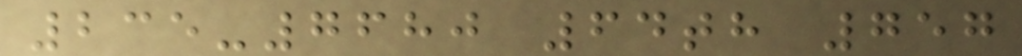235-7680 64th 757
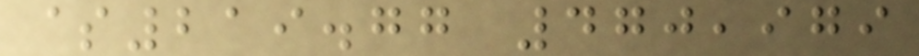$219.77 470,979
